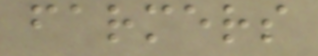farmers
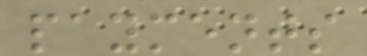payments
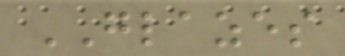GLAZES
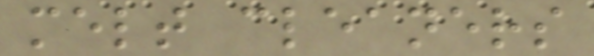melt cleaners
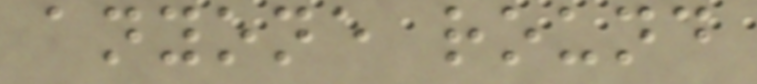anyone round
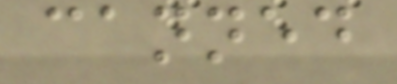canned
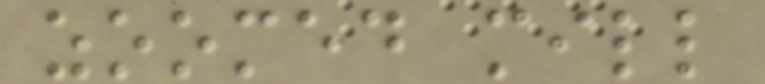zoomed mill
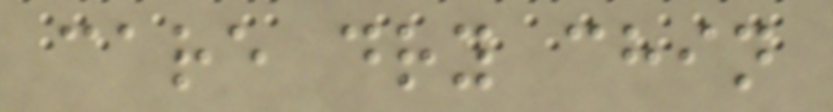care dry chin
